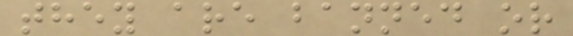they are banned or
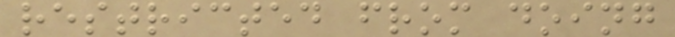restricted from doing
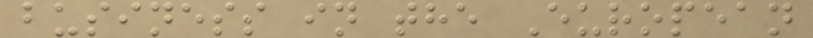business in the European
